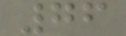76
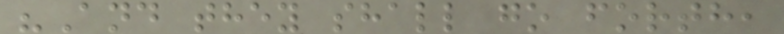"And they shall go forth,
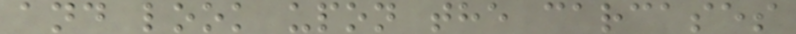and look upon the carcases
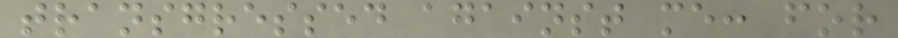transgressed against me: for
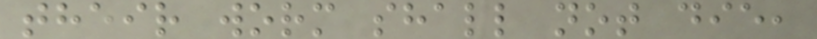their worm shall not die,
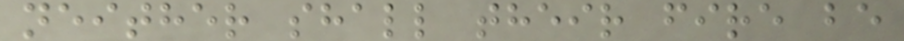neither shall their fire be
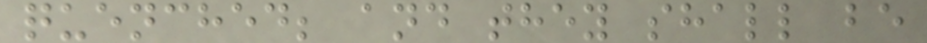quenched; and they shall be
